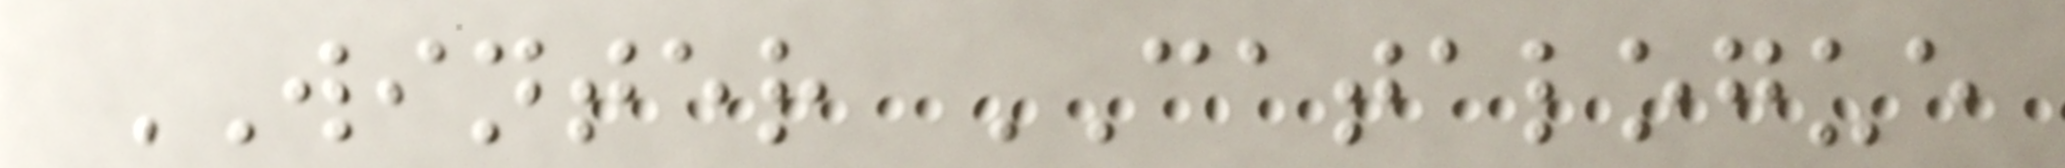WINTER CATALOGUE
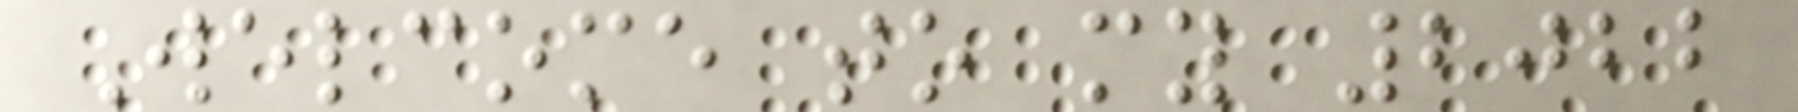Welcome to my 2022
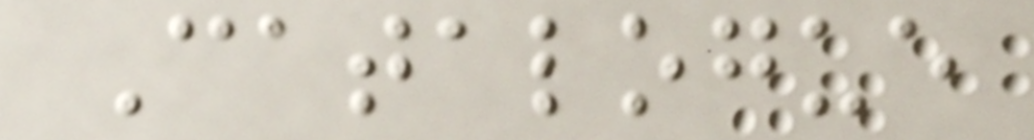Catalogue
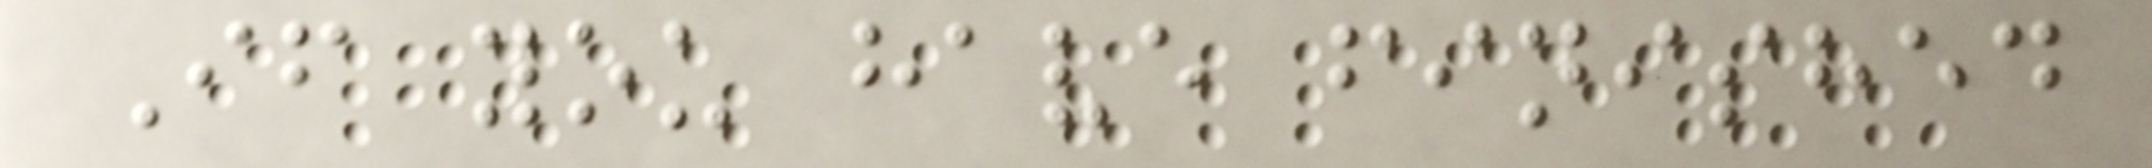If you have finished
